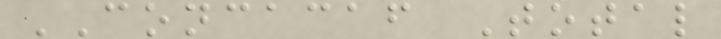CONCACAF Total
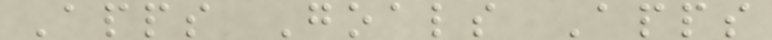Apps Goals Apps
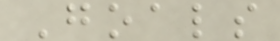Goals
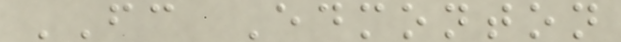FC Edmonton
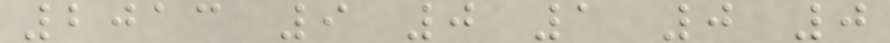2013 9 0 1 0 0
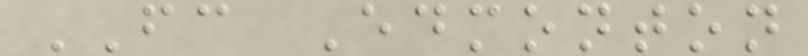FC Edmonton
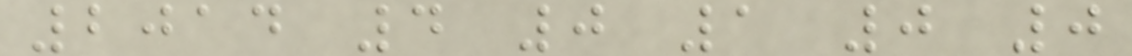2014 4 0 1 0 0
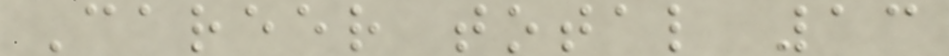Career total 13
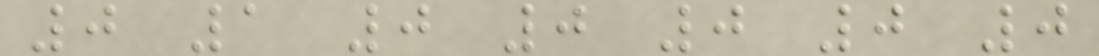0 1 0 0 0 0 0
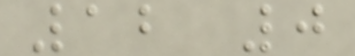12 0
